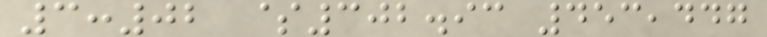3:02 $302.93 453,447
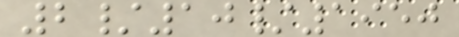2/10/1950
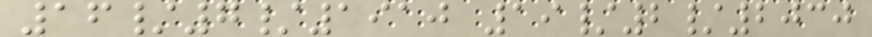16/7/1910 19/2/2030
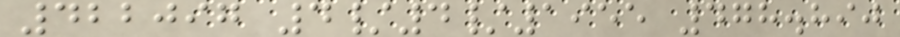422097 4/4/1955 478.890
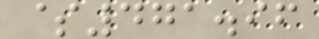$471.96
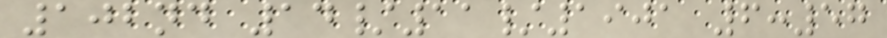102nd 14/11/1901 6:57
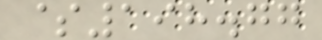$198.77
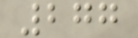277
